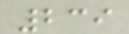239
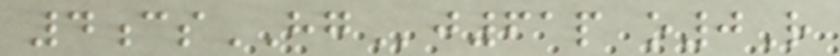4csHGj61p o0R
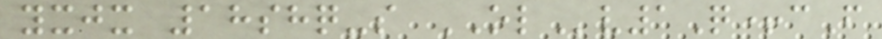yxjx 18shq-s OLv1Q+cF
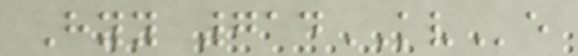Hyy 714KVe
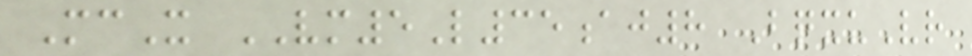McX VM5L35aj8 BqxuVr
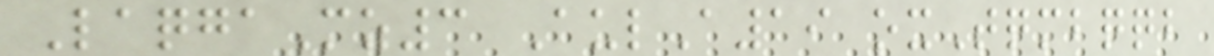LaqgaMz3 AulA19 oxTqmbqqb
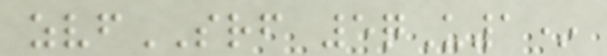zvfSRF 5qU1*
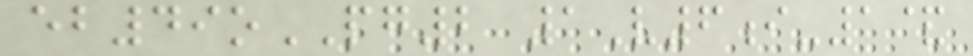eb49oPG2 1V6i-1&
